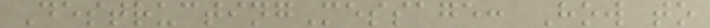DestructingMessage: How to
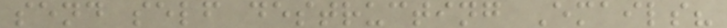send self destructing Emails?
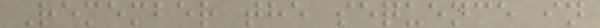Remember the sequence in
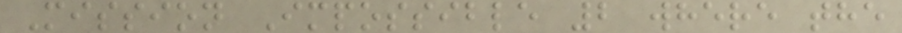Mission Impossible 2 where the
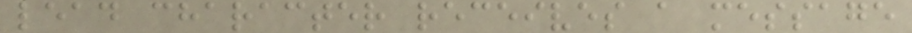lead character receives a message
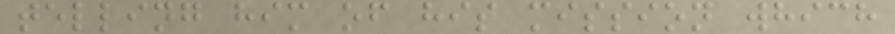telling him of his mission which
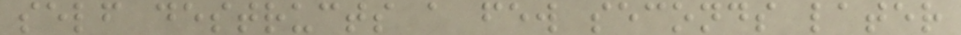self destructs a few seconds later
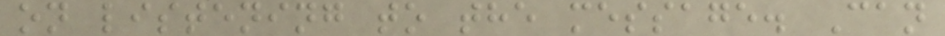on listening to the message. Can
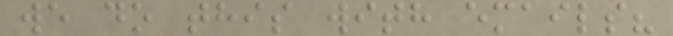we do this with emails?
